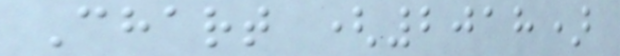Chart (2018)
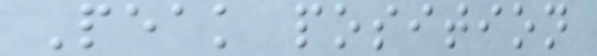Peak position
